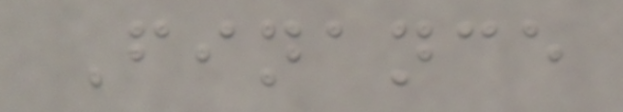Finance
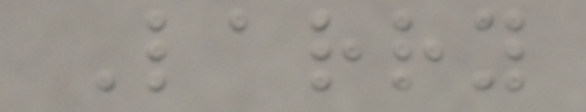Larry
